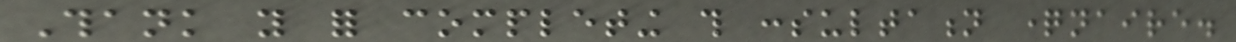Thank you for completing this consultation questionnaire.
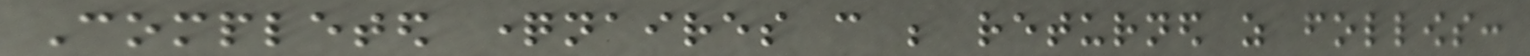Completed questionnaires can be returned as follows:
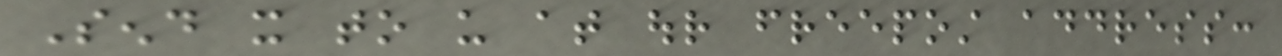Send it to us at our freepost address:
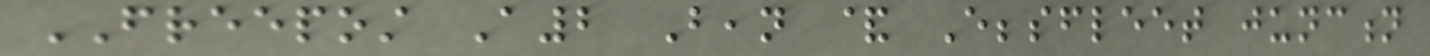FREEPOST A2 Bean & Ebbsfleet junction
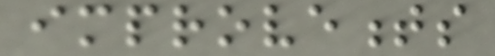improvements
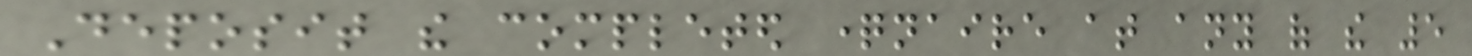Deposit the completed questionnaire at any of the 5
